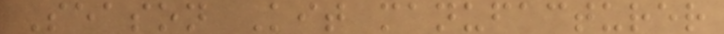Season Kit manufacturer
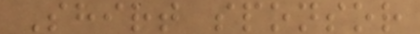Shirt sponsor
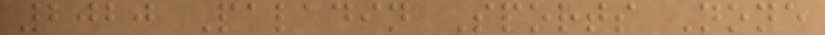2020 Paladin Sports None
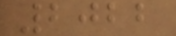2022
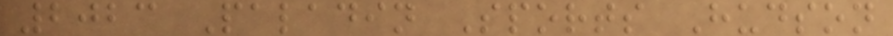2023 Paladin Sports Hudson
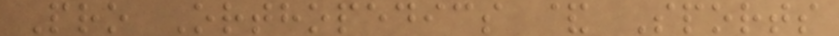Pro Orthopedics & Sports
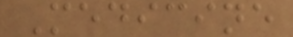Medicine
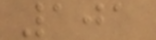101
